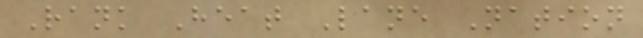Rank Heat Lane Nation
